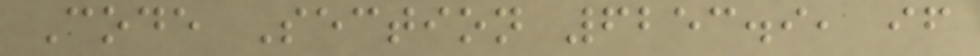Code Section 6253.9, if
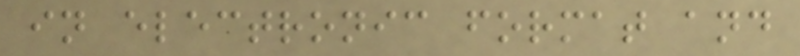in electronic format and
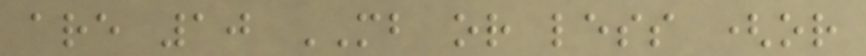are 10 MB or less (or
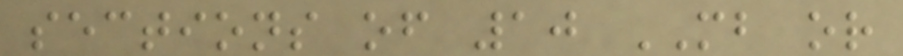sections of 10 MB or
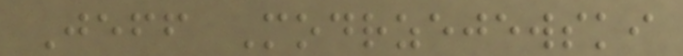Jeff Modrzejewski
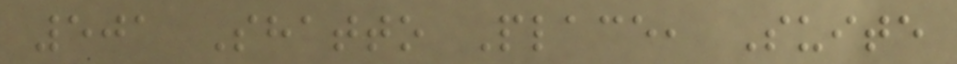501 Shatto Place, Suite
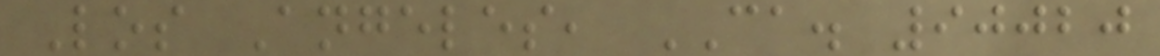Los Angeles, CA. 90020
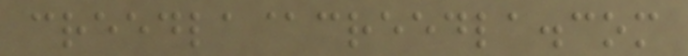creedla@creedla.com
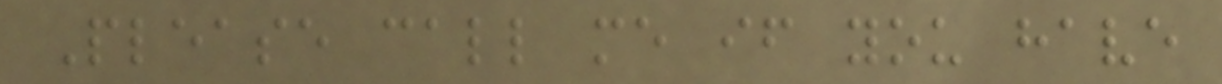Please call me if you have
